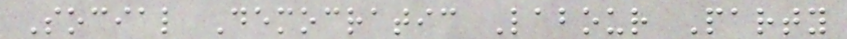Social Democratic Labour Party
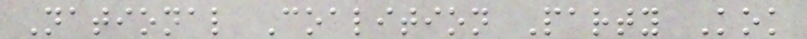National Coalition Party Kok
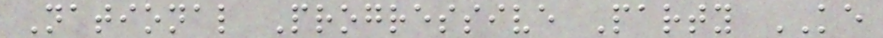National Progressive Party KE
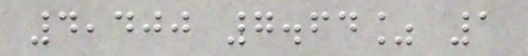4,400 7.64% 1
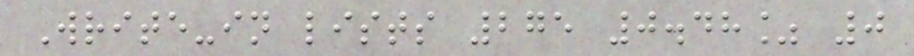Write-in lists 275 0.48% 0
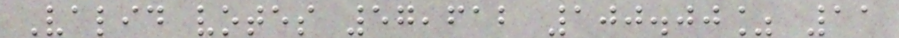Valid votes 57,612 100.00% 11
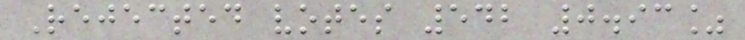Rejected votes 542 0.93%
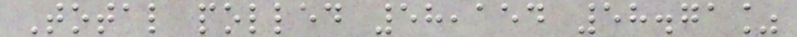Total polled 58,154 58.71%
